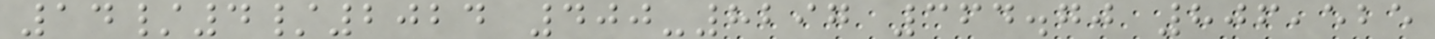14/4/2024 400-8297 364.70 806,525
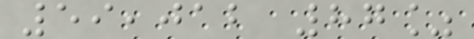59,012 87%
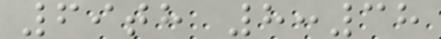69th 8:38
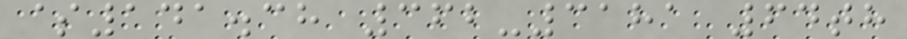$141.38 362-3181 64th
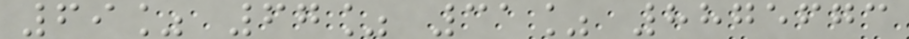69% 67% 31% 8875673
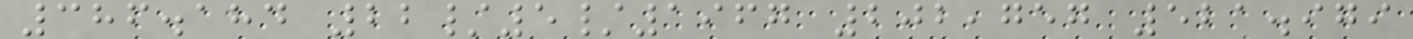386.184 22/5/1967 202,757 521.979
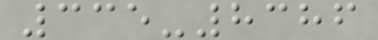335-8386
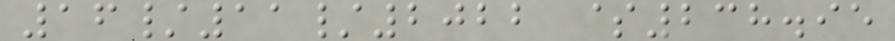16/11/2022 $238.95
